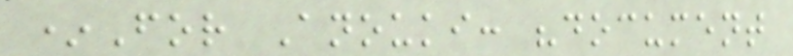*For Anouki: "document
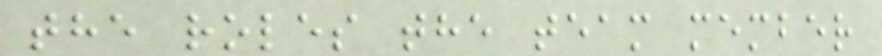the roles the team member
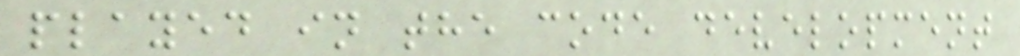played in the code development
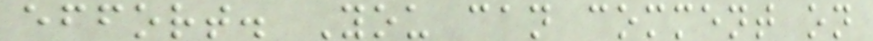effort. You can comment on
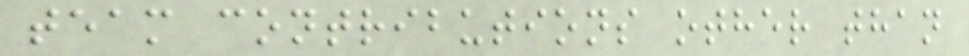team contributions other than
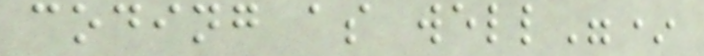coding as well"*
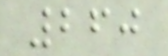260
